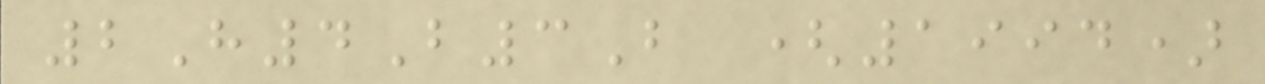2H4B3B (1994)
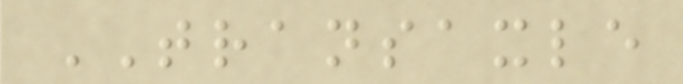TRANSAXLE
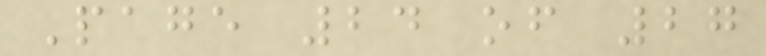Page 24 of 27
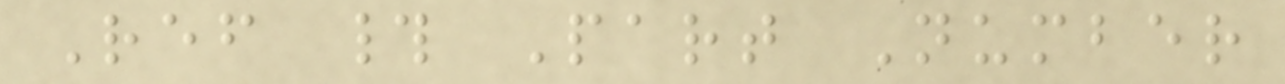Ref # Part Number
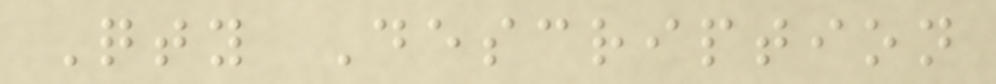Qty Description
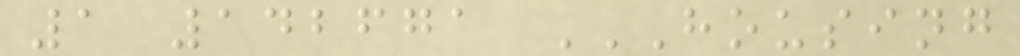1 142671 HOUSING
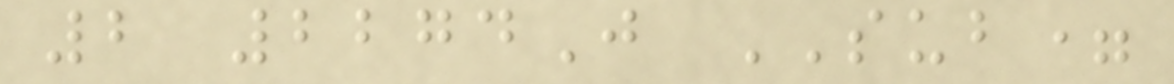2 2274J SUB=
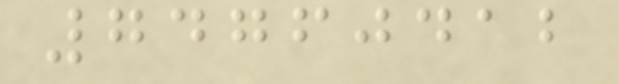74760412
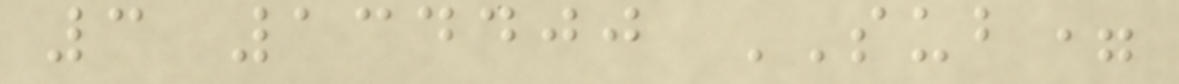3 134400 SUB=
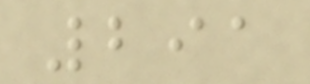291
